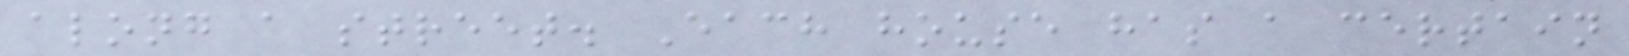along a street. Each house has a certain
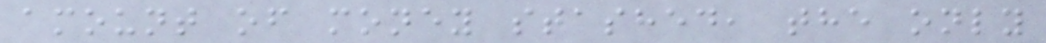amount of money stashed, the only
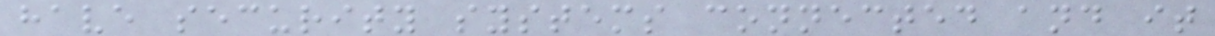have security systems connected and it
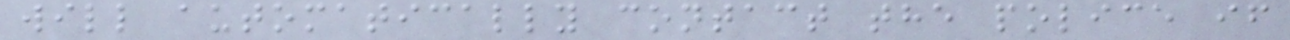will automatically contact the police if
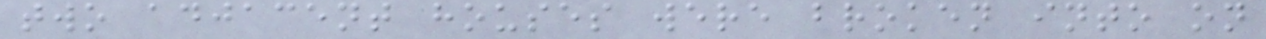two adjacent houses were broken into on
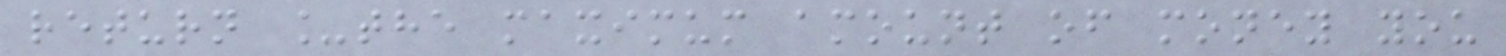return _the maximum amount of money you
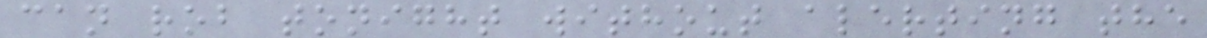can rob tonight without alerting the
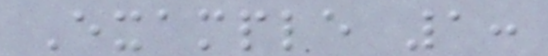Example 1:
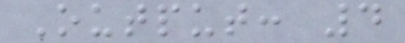Output: 4
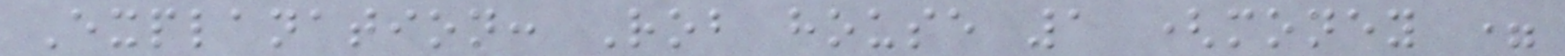Explanation: Rob house 1 (money =
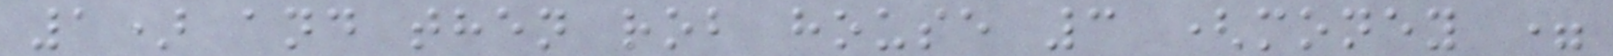1) and then rob house 3 (money =
